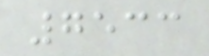7533
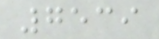7539
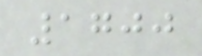1700
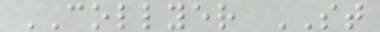COLLYER ST
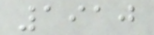1910
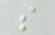s
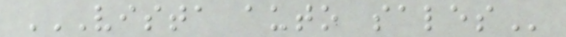VISTA AUTO SALES
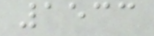1533
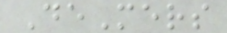DeMers
